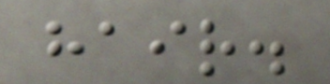hair.
